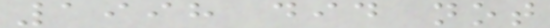1998 did not
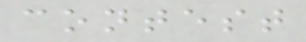contest
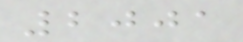2001
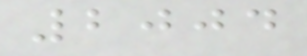2004
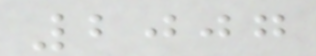2007
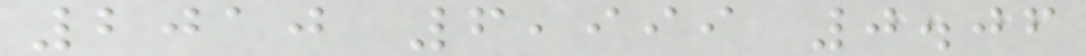2010 6,999 0.06
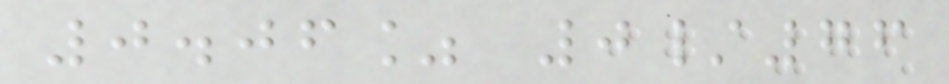0.06% 0/76
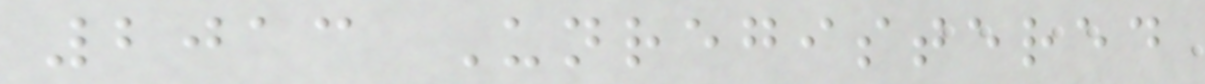2013 Unregistered
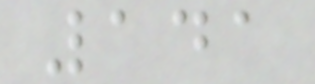141
